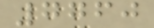7760
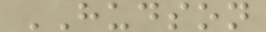HUDSON
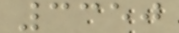3350
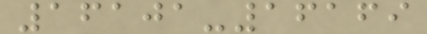16101-16169
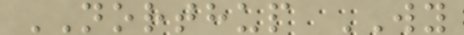NORTHUP WY
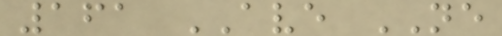161 AVE NE
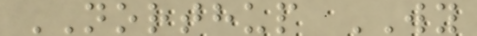NORTHUP WY
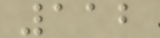112
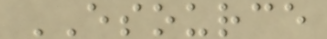ESOURCE
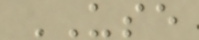USE
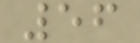56
